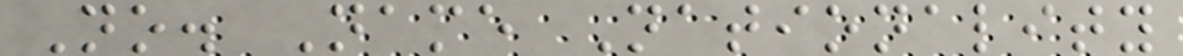No. Name Nationality
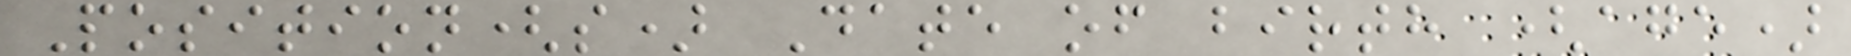Position(s) Date of birth (age)
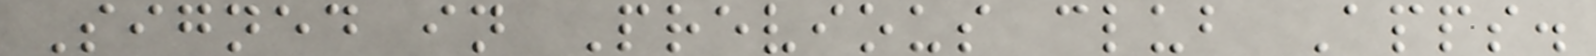Signed in Previous club Apps.
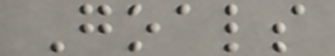Goals
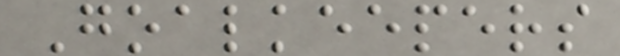Goalkeepers
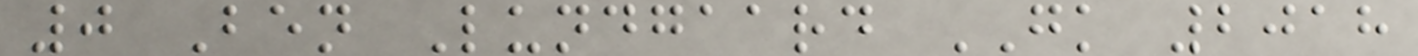0 Ben Lundgaard GK 2018
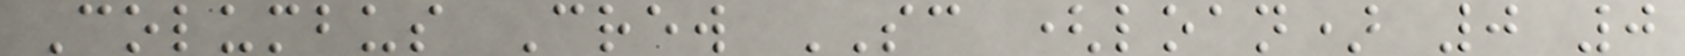Columbus Crew SC (loan) 0 0
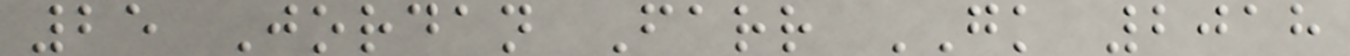25 Jordan Farr GK 2018
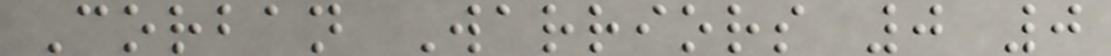Corban Warriors 0 0
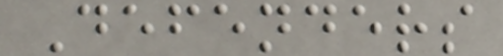Defenders
